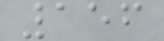156
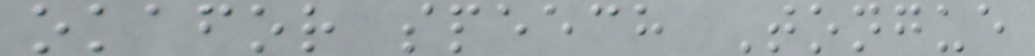okafor speech Tongue
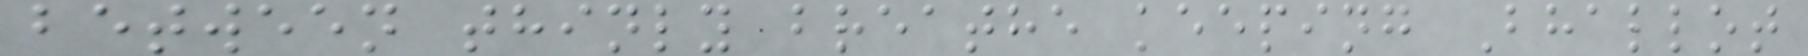between thinly breathe keeping Bhallot
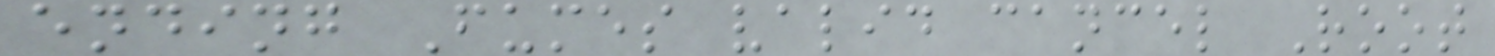ending Fumes valid cancel Root
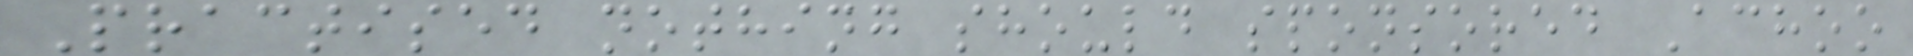Practised nothing should sponsored Achoo
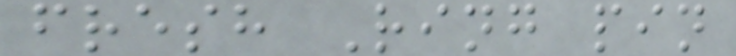fresh Ring pin
